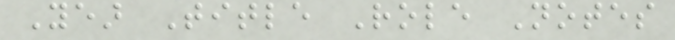Year Title Role Notes
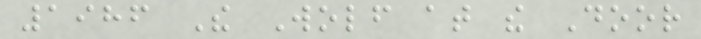1986 The Wolf at the Door
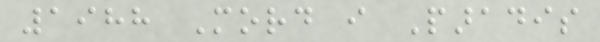1988 Mord i Paradis
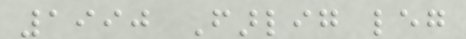1990 Farlig leg
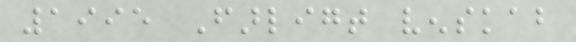1995 Farligt venskab
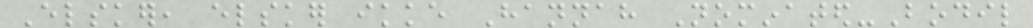Elsker, elsker ikke Hannah Nominated-Bodil
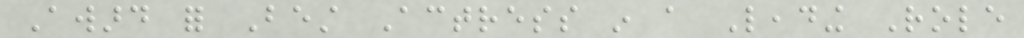Award for Best Actress in a Leading Role
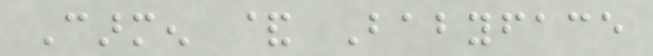Carmen & Babyface
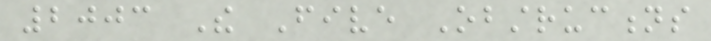2003 The Five Obstructions
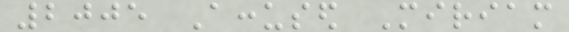2005 Accused Miriam
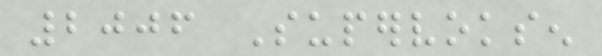2006 Supervoksen
